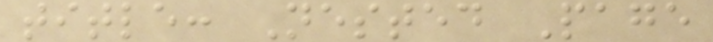title: Nested Page
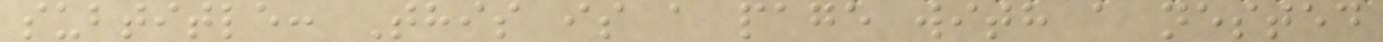subtitle: This is a page with a nested
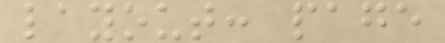layout: page
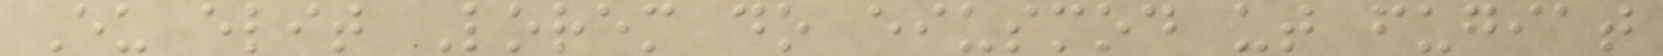Eu elit Lorem do eiusmod ut fugiat
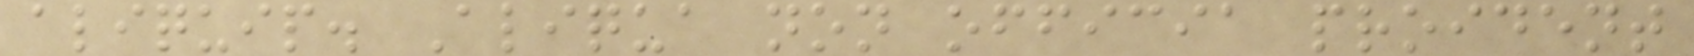aliquip. Aliqua non officia proident
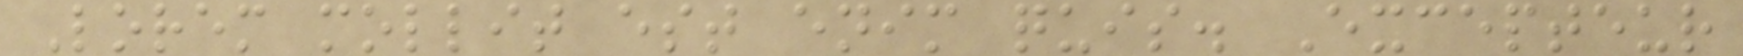Lorem mollit est enim quis. Excepteur
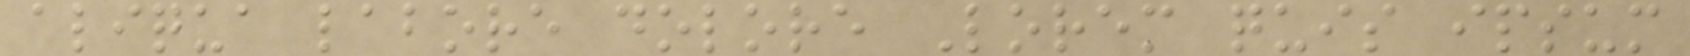aliqua labore dolore Lorem quis ipsum
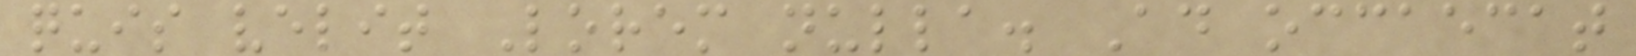quis velit Lorem nulla. Ad occaecat
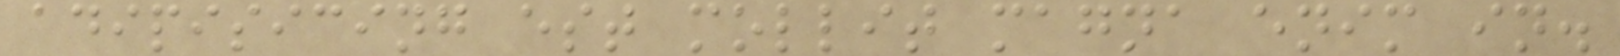adipisicing est mollit magna enim in.
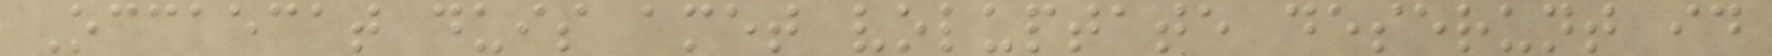Occaecat duis amet voluptate deserunt id
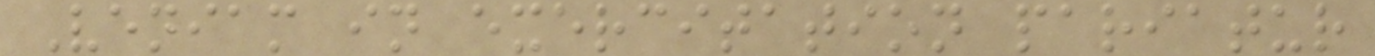Veniam in exercitation pariatur
